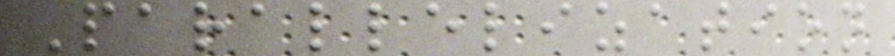Parallelization
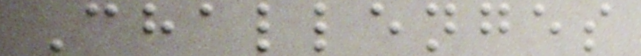Challenges
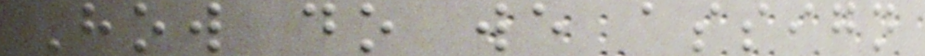How do we assign
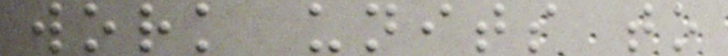work units to
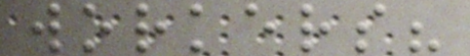workers?
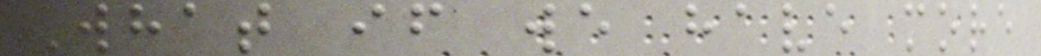What if we have more
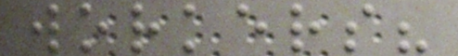workers?
